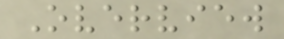Overview
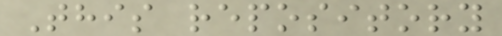This repository
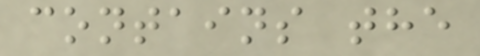contains the
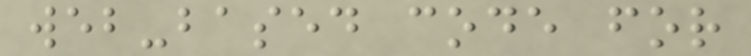web-based code for
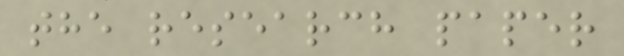the research paper
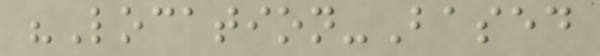"Location-Based
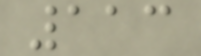113
